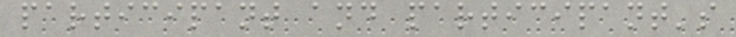participant and participant's
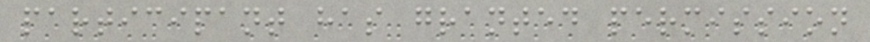participant has granted permission
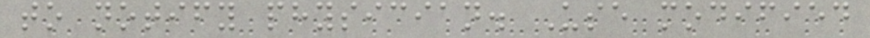to notify physician. Use modified
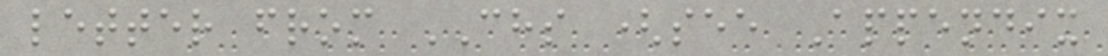letter from CHS (see Appendix
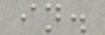in.
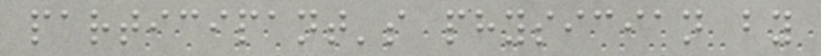participant's physician by
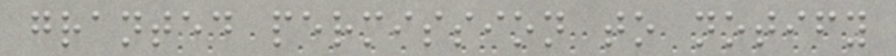granted permission to notify
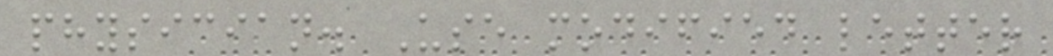physician. Use modified letter
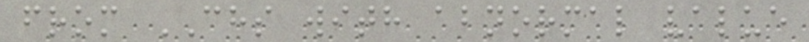from CHS with abnormal value
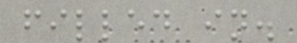filled in.
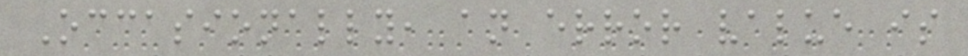Occasionally, an error value is
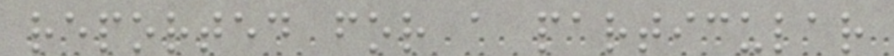reported for a particular
